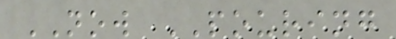NOW POURING
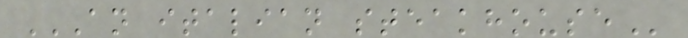AN ITALIAN STEAKHOUSE
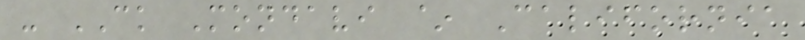- CK Mondavi ~ California
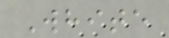White
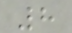8
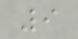9
